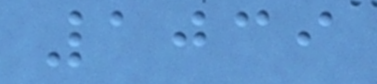1039
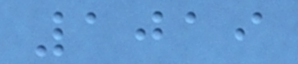1019
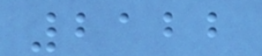2122
